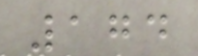174
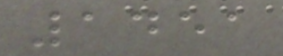1451
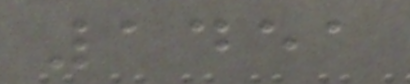1451
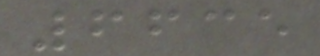6635
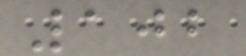102
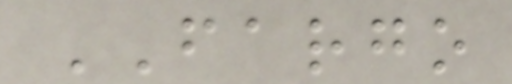FARGO
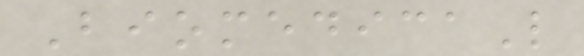BiomedicaL
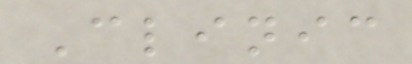Clinic
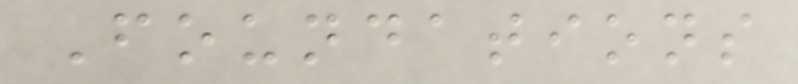Foundations
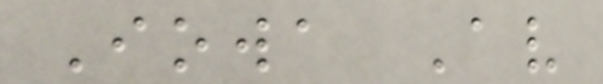Iowa Av
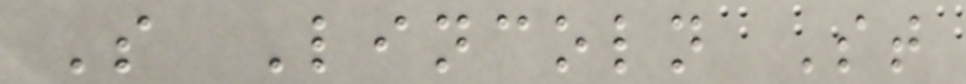S Lincoln St
